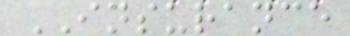INSURANCE
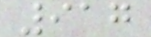917
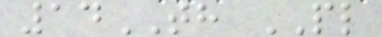14TH PL
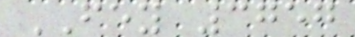FEY 3757
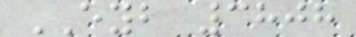EYB 3808
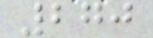270
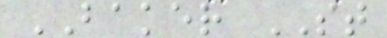BAKER ST
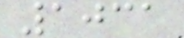1031
